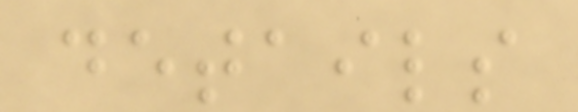details
